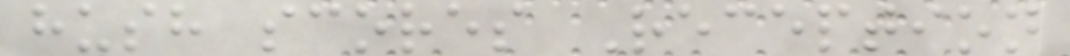hush scores Reception
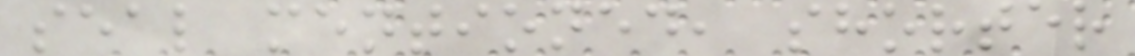seal mentioned, shorter
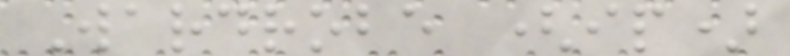Wardrobe (ip)
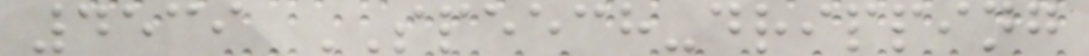4539 SPEECH-dripping
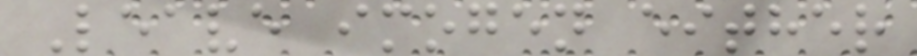Leave imogen either
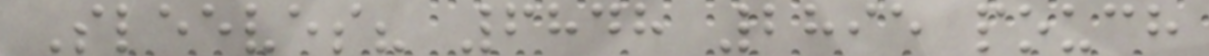Sleeves? 6848 2895 pouch
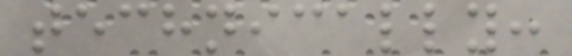technically:
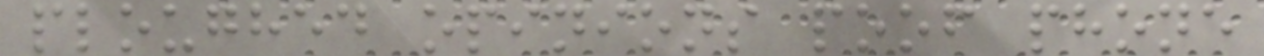ploughed opinions poof phone
